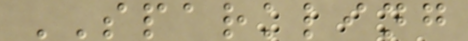SPARKLING
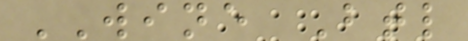WINE Btl
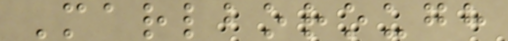Marlborough
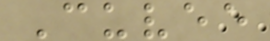Cuvee
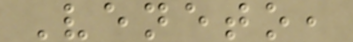Veneto,
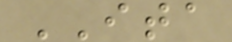ITA
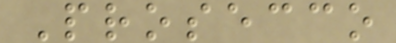Prosecco
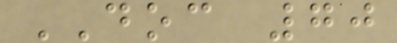DOC 70
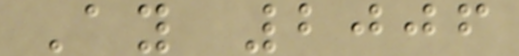Ay 2006
